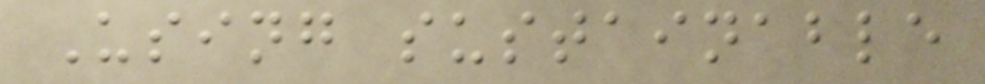Using sustainable
